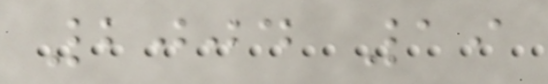2004 19
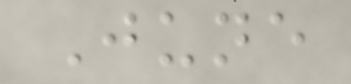June
